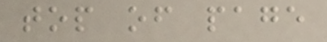top of page
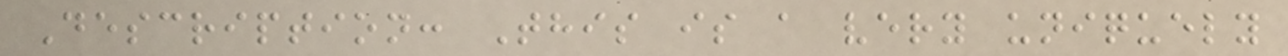Description: This is a very uniquely
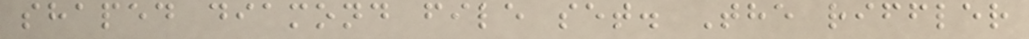shaped diamond file set. The riffler
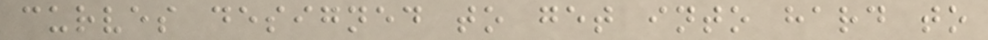curves designed to get into hard to
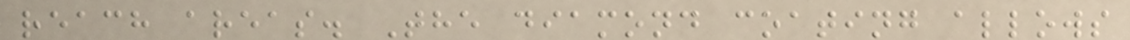reach areas. The diamond coating allows
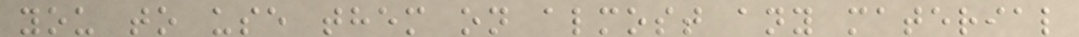you to use them on almost any material
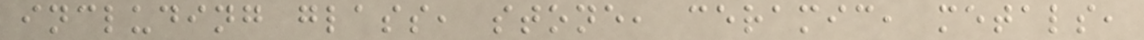including glass, stone, ceramic, metals,
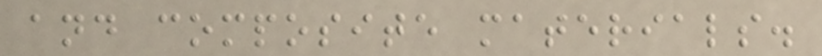and composite materials.
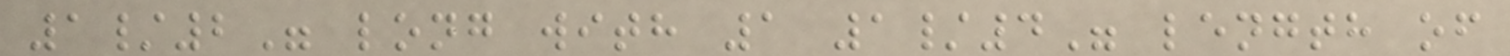1/2" long with 1 1/4" length of
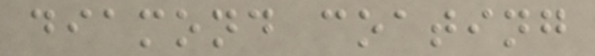diamond coating
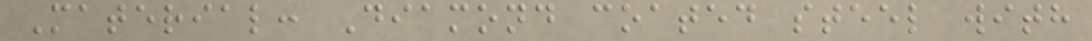Material: Diamond coated steel with
